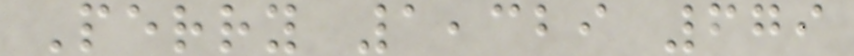Perry 1,329 679
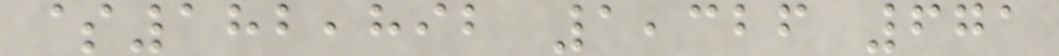$182,892 1,326 671
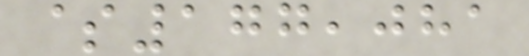$177,081
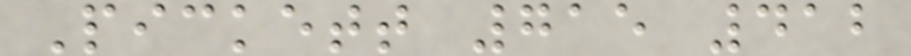Pickett 715 412
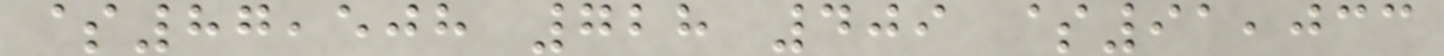$87,508 728 409 $91,033
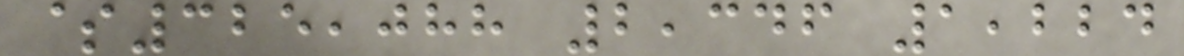$325,088 2,346 1,224
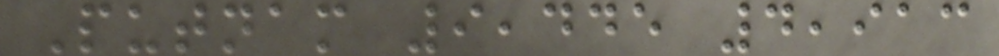Putnam 9,445 4,913
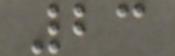23
